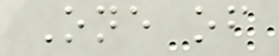One of
